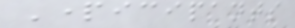Participants
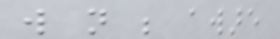will not be aware
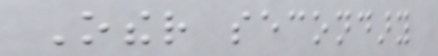Other secondary
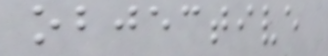objective
